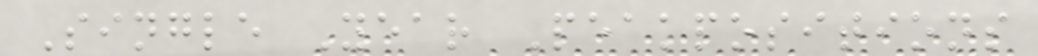Single Year Peakpositions
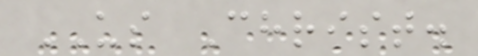US Christ.
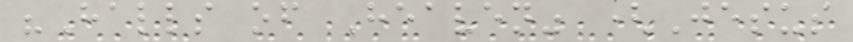"Halls of Heaven" (Jesus
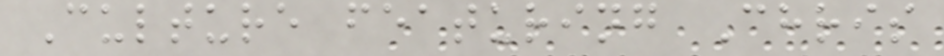Culture featuring Chris
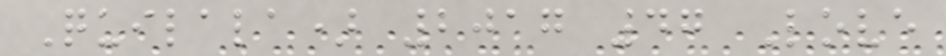Quilala) 2017 47 Love
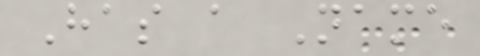Has a Name
